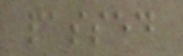passed
